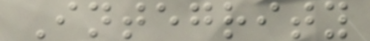Integrity
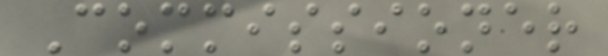Commissioner
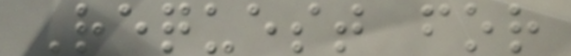Request for
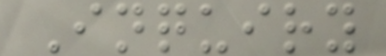Inquiry
